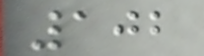102
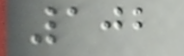102
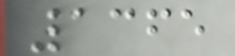1365
